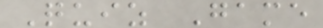Quiz Game
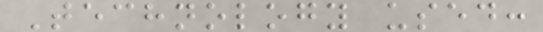Technology used:
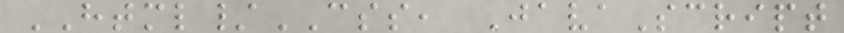HTML/CSS, JavaScript
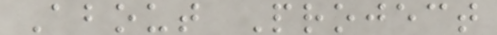About Project
